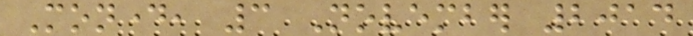Monday, 3 November 2014
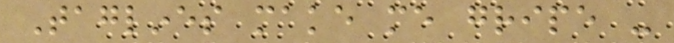Taglines make me gripe -
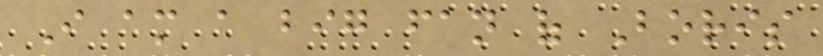I am a big fan of Boris
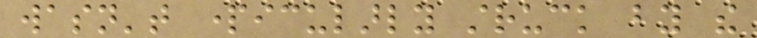wasn't particularly struck by the
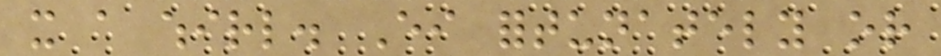it a whirl. Either fortunately or
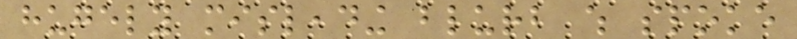hugely misleading blurb which spoke
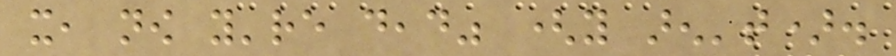it, now you're dead" (you aren't).
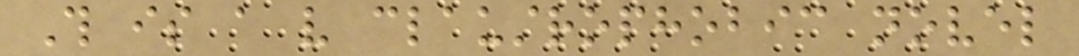This is a very claustrophobic novel
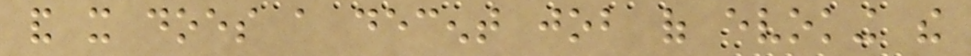and it does a decent job of evoking the
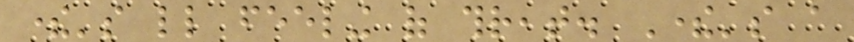there's little feeling of threat. There's a
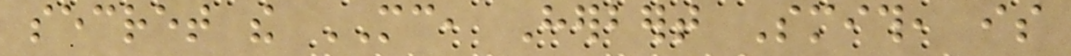secret the MC, Herbert Smith, is
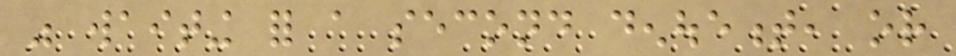was waiting for a second denouement, or
